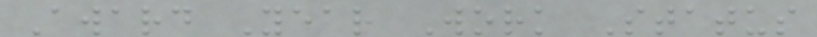Award Year Work Status
